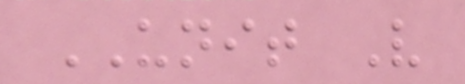UNIT V
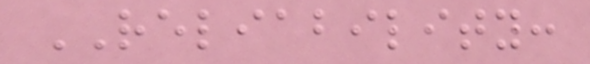RELIABILITY:
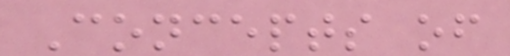Concepts of
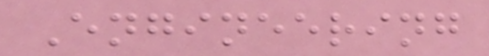Engineering
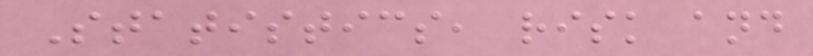Statistics, risk and
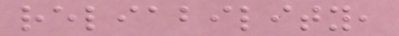reliability,
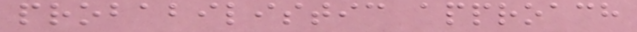probabilistic approach
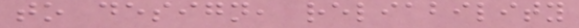to design, reliability
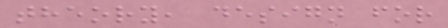theory, design for
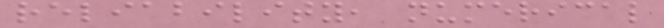reliability, numerical
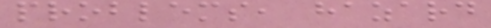problems, hazard
